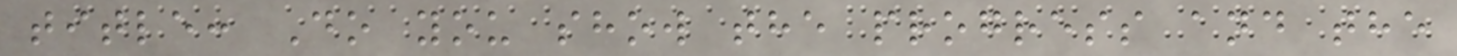title: Do you show the progress and the
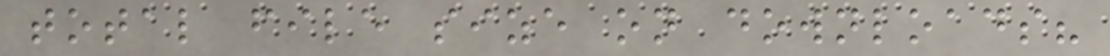total file size on downloads?
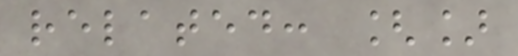related: []
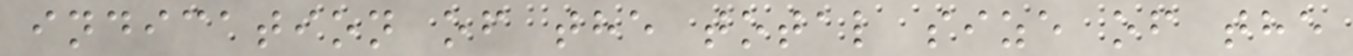indication of the total size of the
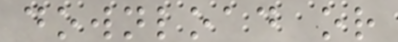download or
